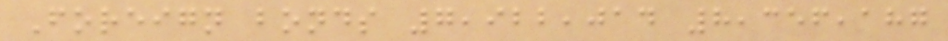Foreign bonds 7,922,014 8,356,187
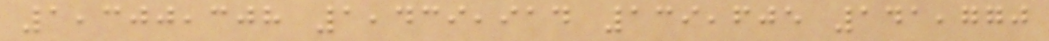1,300,308 1,439,914 139,605 141,770
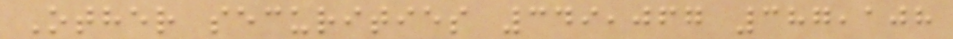Other securities 349,067 387,108
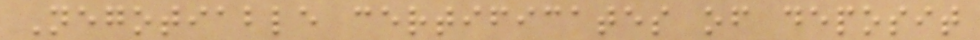Negotiable certificates of deposit
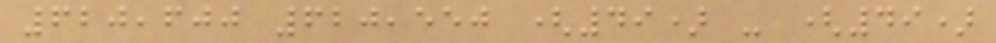620,600 620,550 (49) - (49)
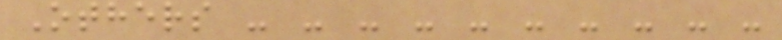Others - - - - - - - - - -
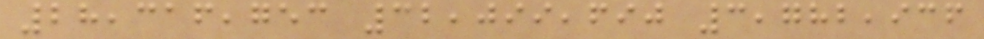28,316,753 32,099,690 3,782,936
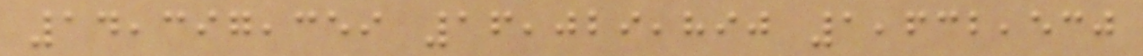14,397,359 16,029,890 1,632,530
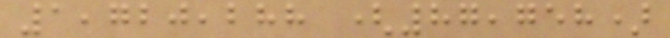1,720,288 (87,758)
